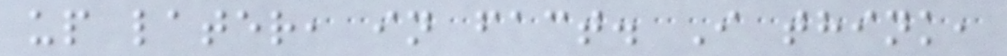up later, in fact. I think,
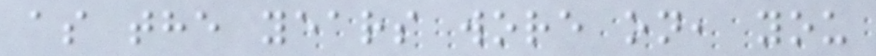as the years wore on, you
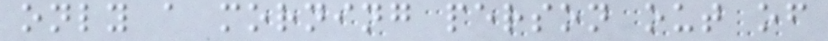only a morning person out of
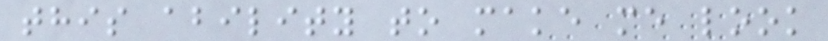this ability to make me look
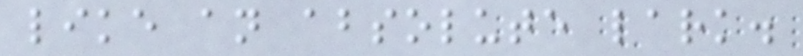like an absolute lark.
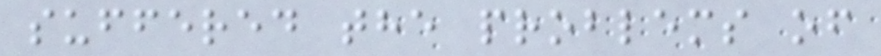suffered the problems of
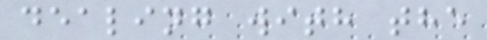dealing with the
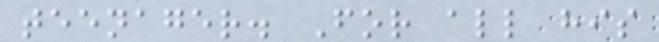teenager. For all his
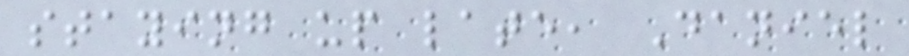staying up late, Daniel
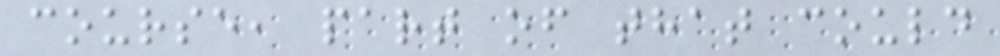course, part of that could
